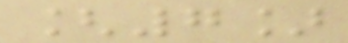[7]
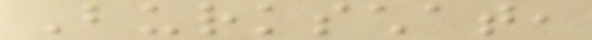Burkschat,
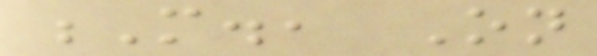M., On
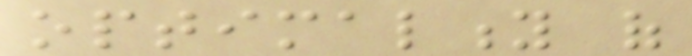optimality of
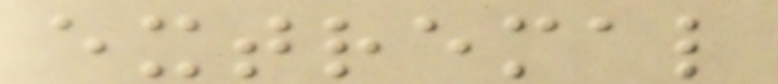extremal
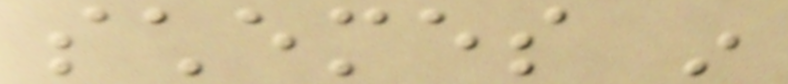schemes in
